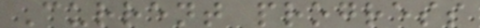Current progress
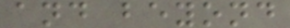and beyond
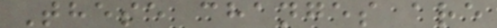These changes are
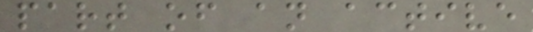part of an active
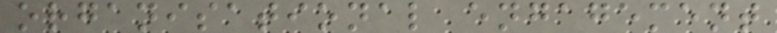organisational engagement
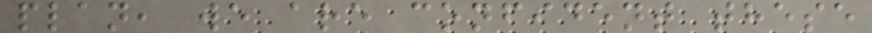plan, we are confident these
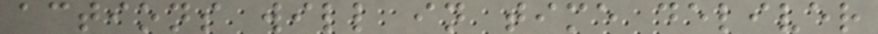actions will in time deliver
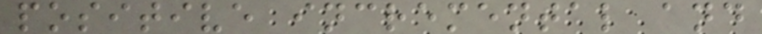positive incremental and
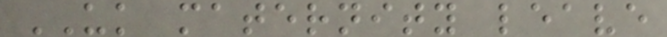UK maternity leave
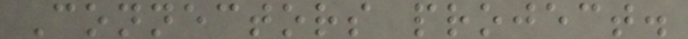Connectors project.
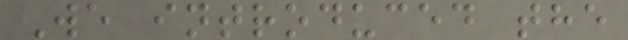We introduced the
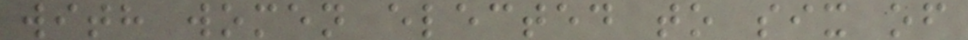with women elected to six of
